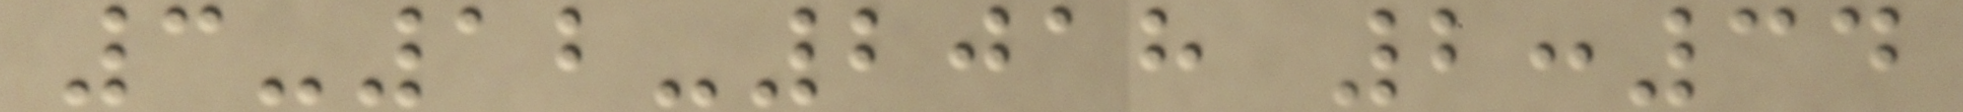3-12-2018 2:34
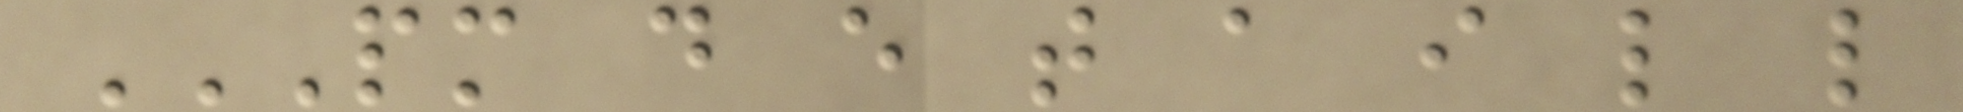PM D E T A I L L
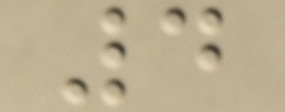4
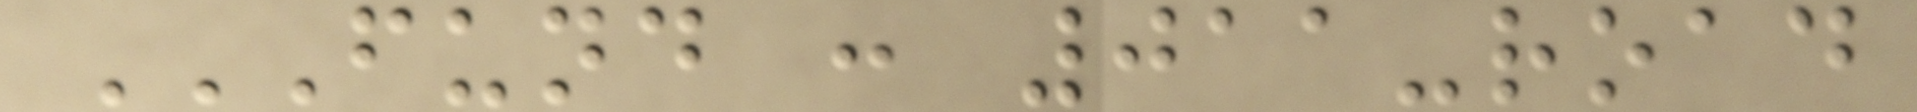FUND : 011-ROAD
